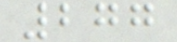277
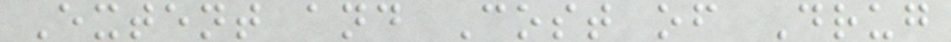Extent and Cost of Drug
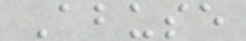Abuse
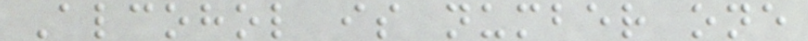Alcohol is number one
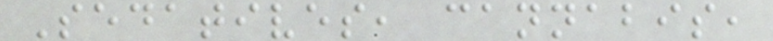Sedatives, cannabis,
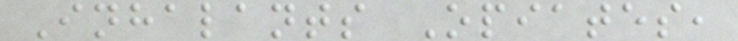Inhalants Opiates,
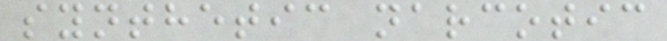synthetic narcotic
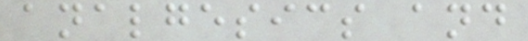analgesics and
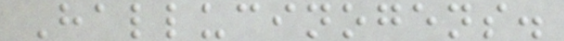Hallucinogens.
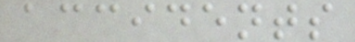accidents
